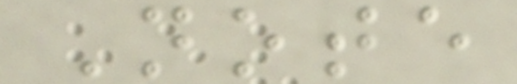Note
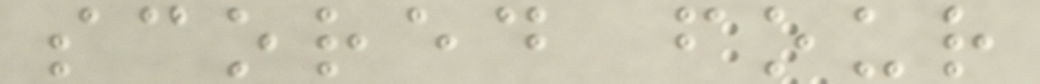scored four
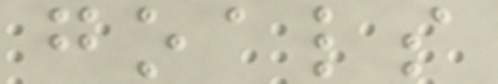goals
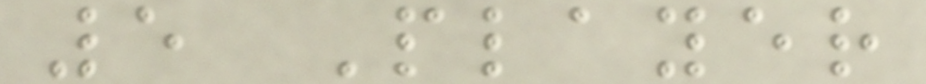5 Player
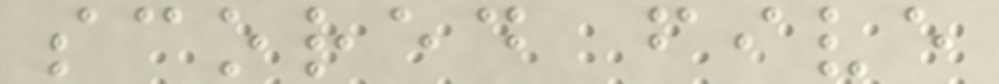scored five
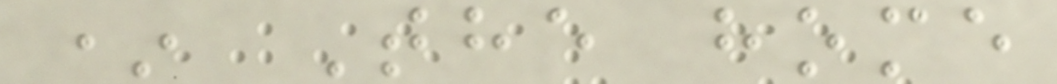* The home
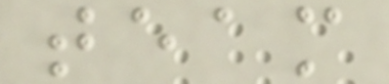team
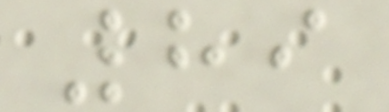89
